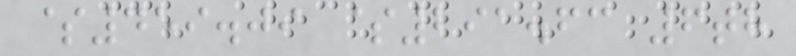$459.09 $291.63 6th
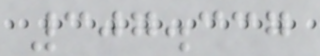307.337
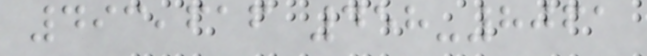493,616 458-8061
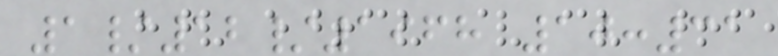1/12/1968 10:31
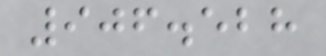906.528
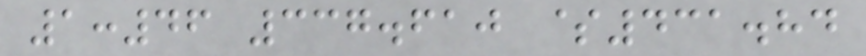1:46 337.610 $431.84
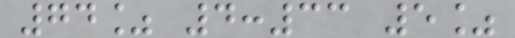74% 4:33 5%
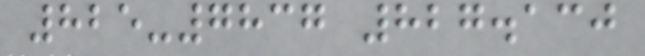825-7837 827.130
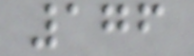176
